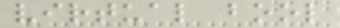virtual bool
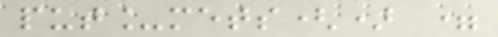put_mets() =
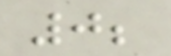0;
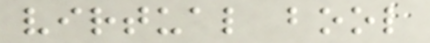virtual bool
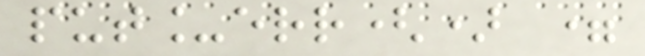put_err() =
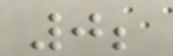0;
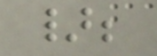};
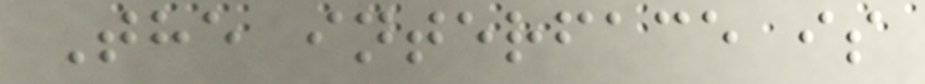The interface is
